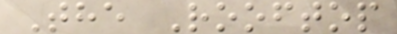The Rooftop
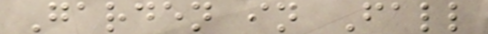Garden in Fall
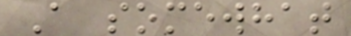A somewhat
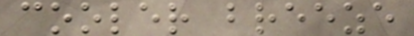cooler breeze
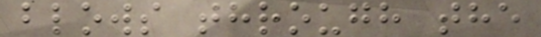blows through the
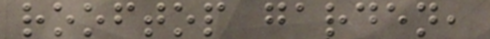rooftop garden,
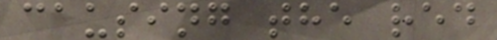causing the red
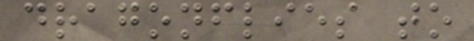dragonflies to
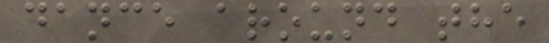dance around the
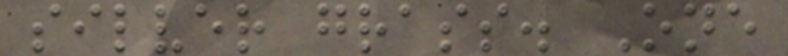silver grass. One
